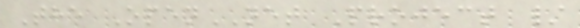The OpenNET Project /
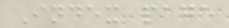Index page
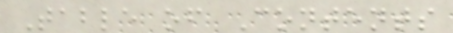Table of Contents
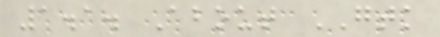1.1. About GTK
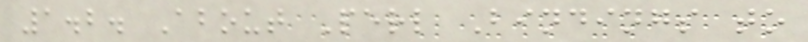1.2. About Perl Bindings to
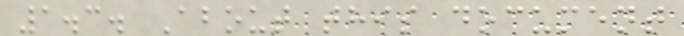1.3. About this document
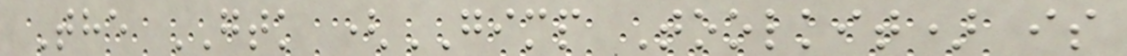The GTK (GIMP Toolkit) is
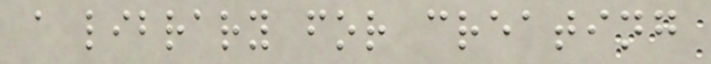a library for creating
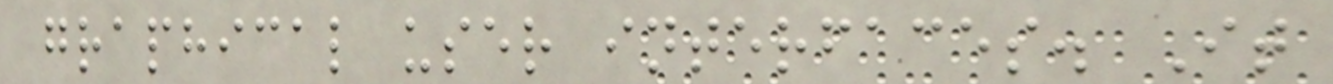graphical user interfaces. It
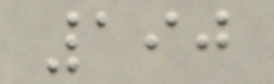190
